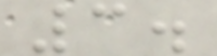3.
